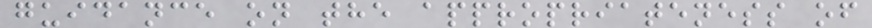guidance on the appropriateness of
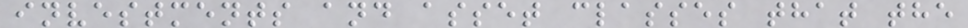investments and asset classes that the
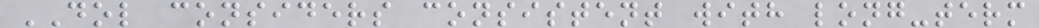DOL considers consistent with long-term
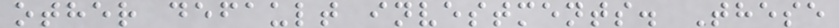other default investments. These
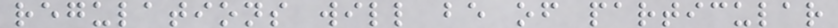regulations will be of particular
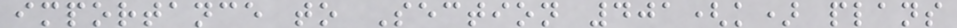importance to Section 401(k) plans
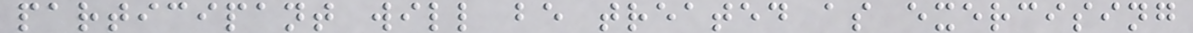participant will be treated as exercising
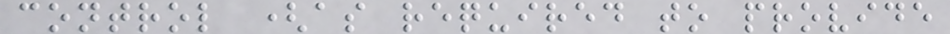control (as required to provide
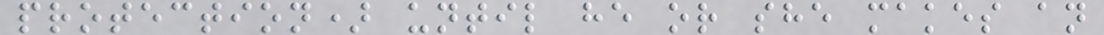protection) until he or she makes an
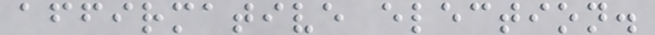affirmative election.
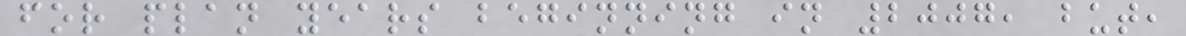for plan years beginning in 2007, but,
